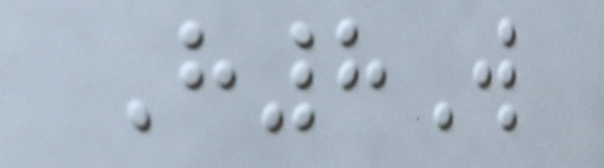H8W
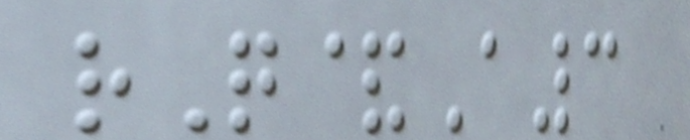rQ&A3
